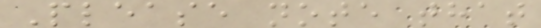Please note that
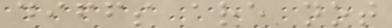diffs are not
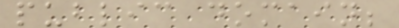public domain;
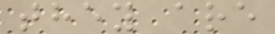they are
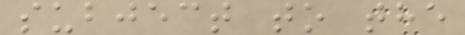subject to the
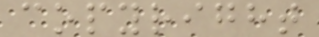copyright
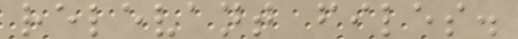relevant files.
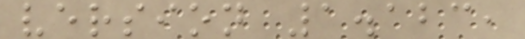version 1.123,
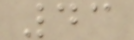43
